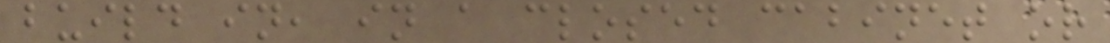build in, in a closed cabinet or
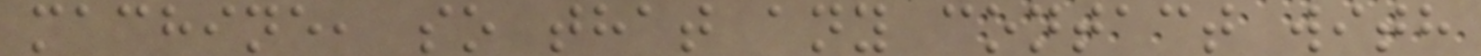machine, so that any contact with
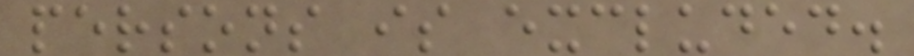persons is excluded.
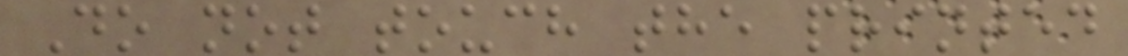Do not touch the printed
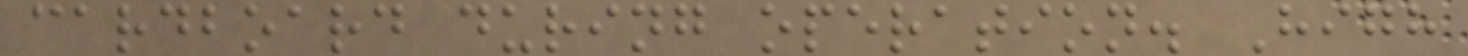cardboard during operation. High
